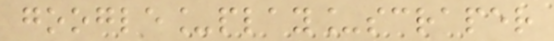google_play_scraper
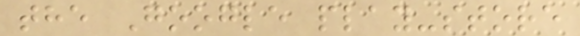the Google play-store
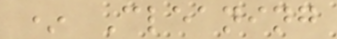* Cleaning
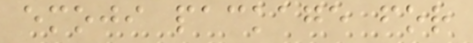emoji package for
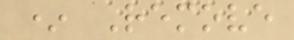* Remove
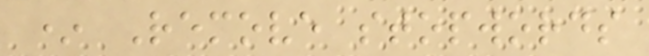* Remove stopwords
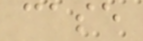case
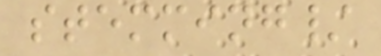stemming/
